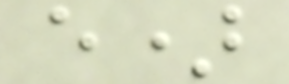e)
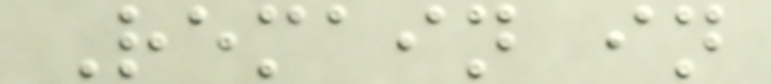Remain in
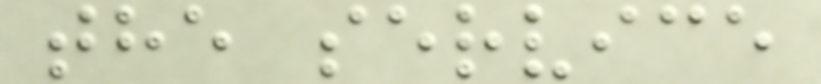the service
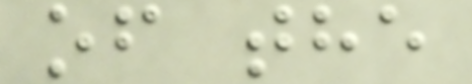of the
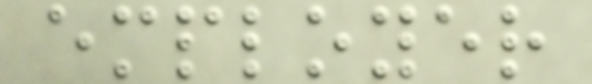employer
